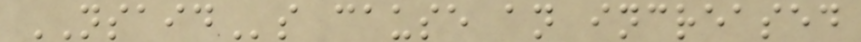NSAIDs cause an increased
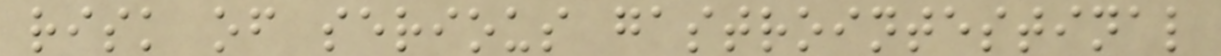risk of serious gastrointestinal
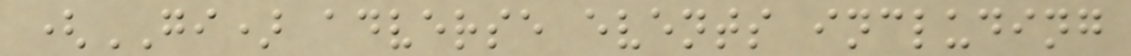(GI) adverse events including
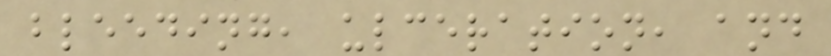bleeding, ulceration, and
